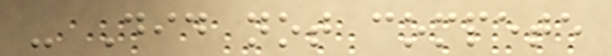- Did not compete
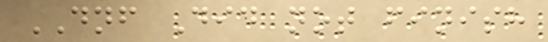DNF Did not finish
